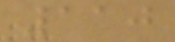110
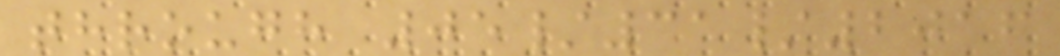through 05/31/2016
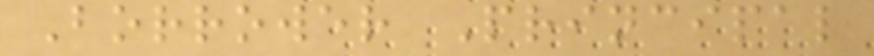Borrower Principal
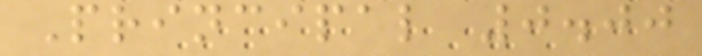Principal 0.00
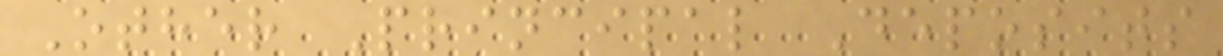Other Principal Deposits
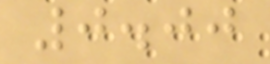0.00
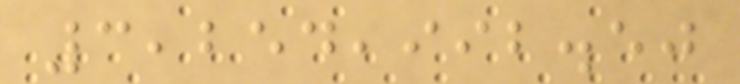3,254,992.50
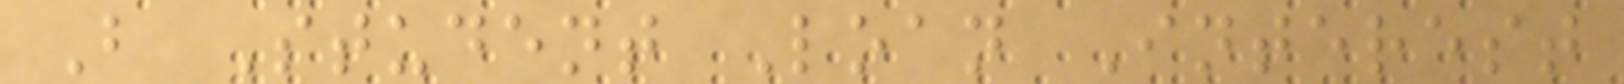B Student Loan Interest
